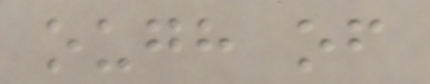ough of
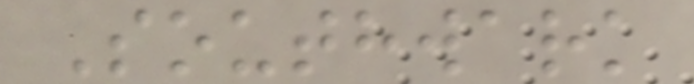Southwark
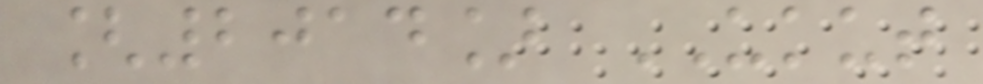[2014] UKUT
